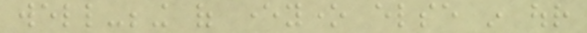well-being of everyone else in our
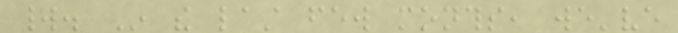world. In the last few months, we've
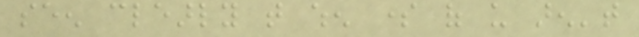seen clearly that when some of us aren't
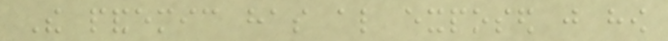The pandemic has also exposed just how
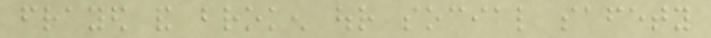frayed and broken our social safety
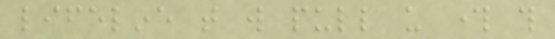lifeline that will pull us through this
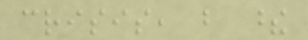crisis, but these
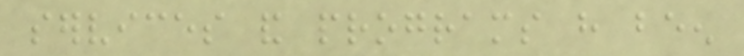services and programs have been
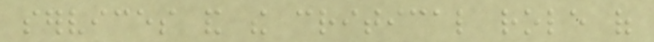services and the critical role of
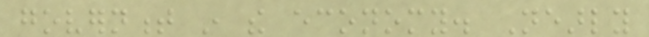government in the economy. Nearly
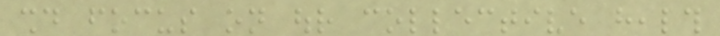should focus on our collective health
